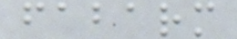fabarm
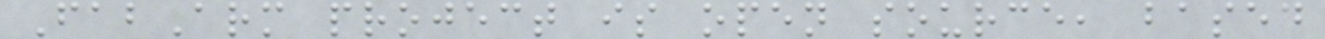FabArm project is open source, based
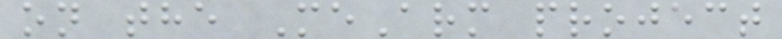on the MeArm project
